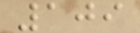109
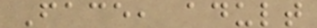Face, adult
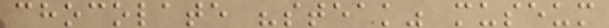chocolate "steak" museum
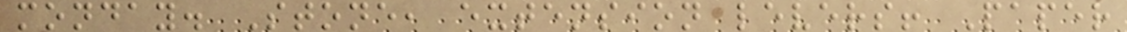monday. Stone, extension levers! Paper
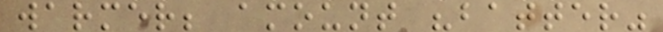warmer; amount "batter"
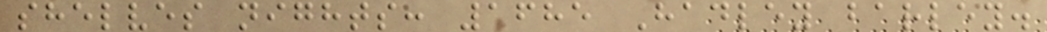shelves nights: 1685 Hadley barley.
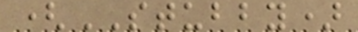(STUBBY)
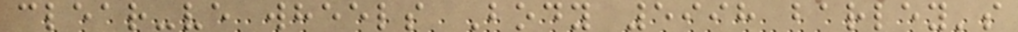clear-ve wheels Body 5998 barley's
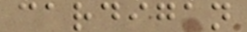cardigan
